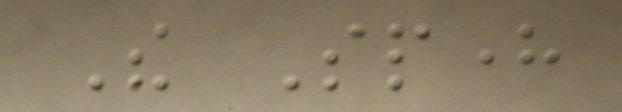The Sphere
